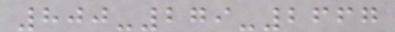800-279-2667
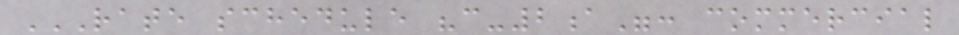RATE SCHEDULE "C-2A": COMMERCIAL
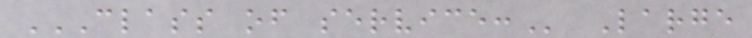CLASS OF SERVICE: Large
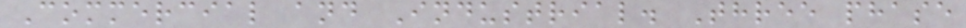Commercial and Industrial. Three phase
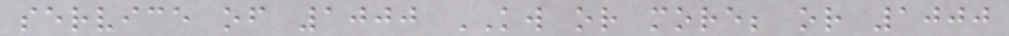service of 1000 KW or more; or 1000
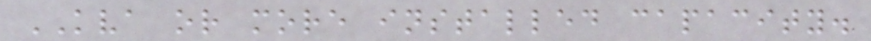KVA or more installed capacity.
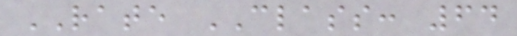RATE CLASS: 64
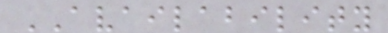AVAILABILITY
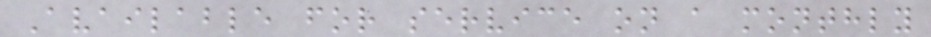Available for service on a monthly
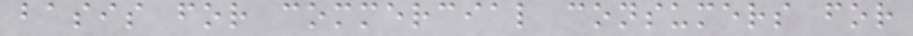basis for commercial consumers for
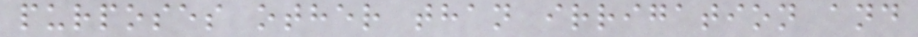purposes other than irrigation and
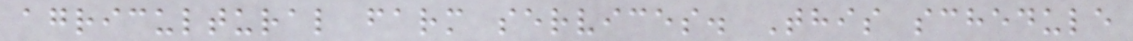agricultural farm services. This schedule
